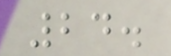24.
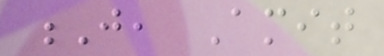J, Amit
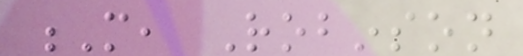M, Robinson
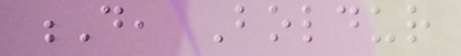D, Boldur
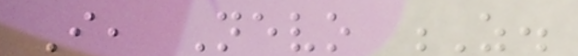I, Nevo Z.
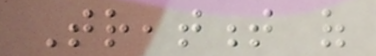Treatment of
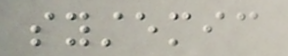systemic
